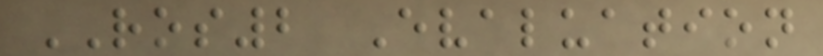ROS2 Evaluation
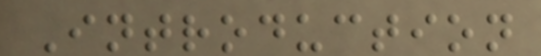Introduction
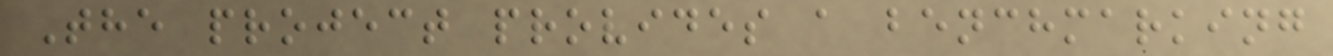The project provides a benchmarking
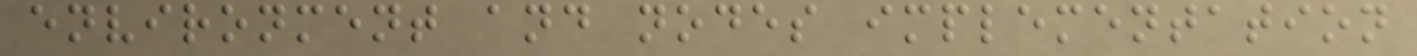environment and nodes implementation
